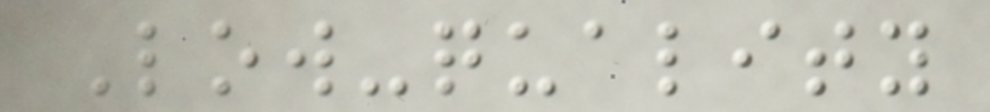Low-quality
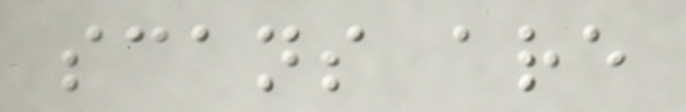scans are
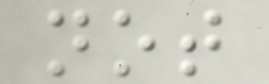not
